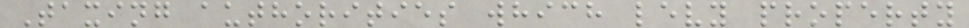Taxing authorities which levy property
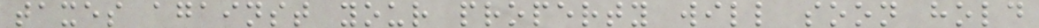taxes against your property will soon hold
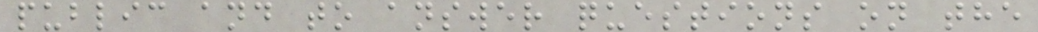public and to answer questions on the
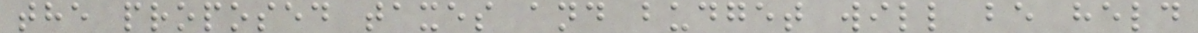the proposed taxes and budget will be held
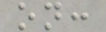on:
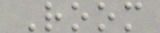Room
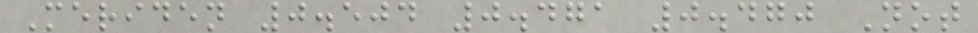Meriden 0.504 0.471 0.470 Not
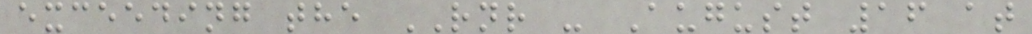exceeding the RNR - August 16 at
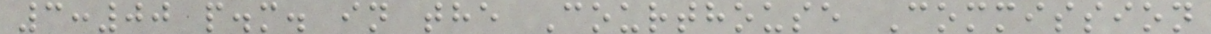3:00 p.m. in the Courthouse Commission
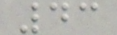43
